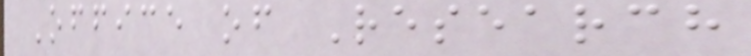Office of Research
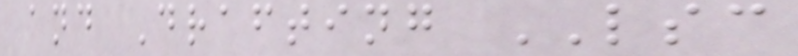and Drafting LSC
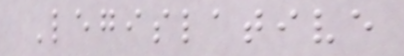Legislative
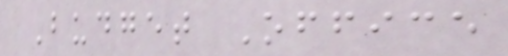Budget Office
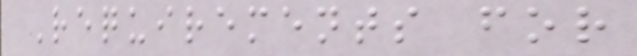Requirements for
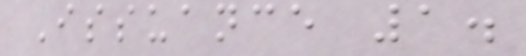Issuance 1.
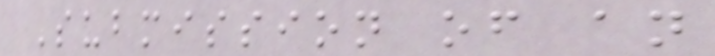Submission of an
